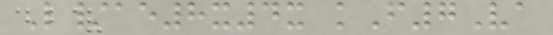L/ae8x4x kF7Va
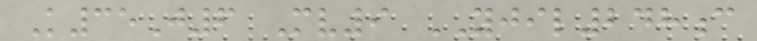K35J6 Mv9 YJIL248c
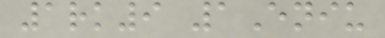1rk9 1Eniu
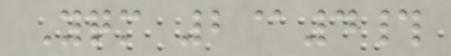Yqm 2@4#
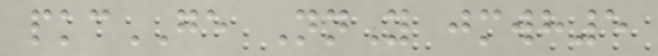pkcGE NnY jmwh5
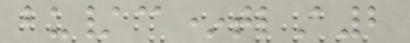bu/@*tlA2
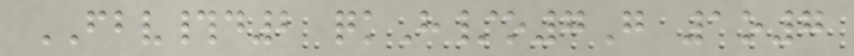FBV#d2 qkH/o7G 1o7
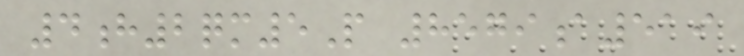4h2qm5P 8579a519
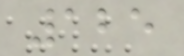125
